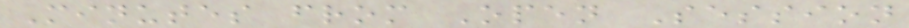Minutes from Open Session
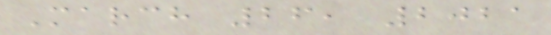March 26, 2021
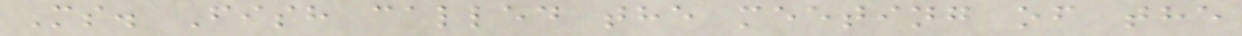Ms. Fish called the meeting of the
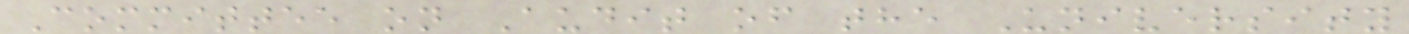Committee on Audit of the University
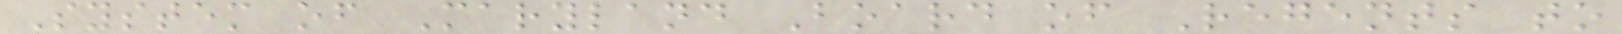System of Maryland Board of Regents to
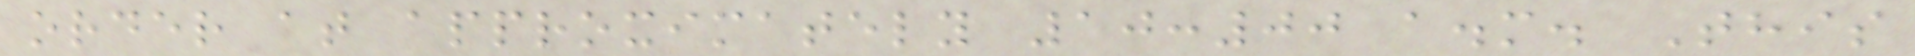order at approximately 10:00 a.m. This
